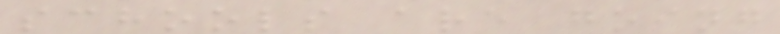schools are going
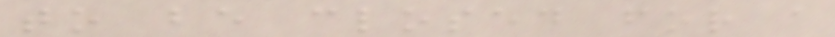to be closed for a
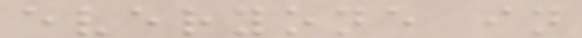everyone in
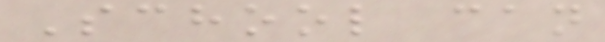School can
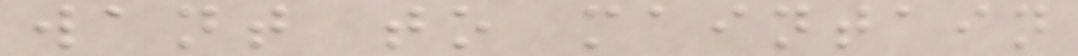want to maintain
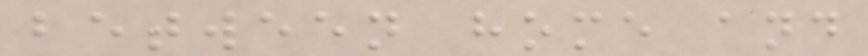between home and
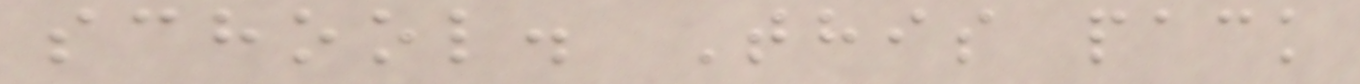school. This pack
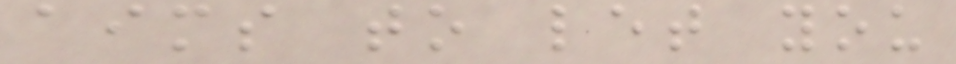aims to let you
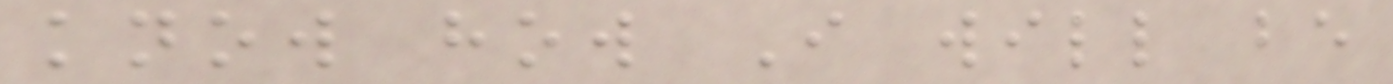know how I will be
